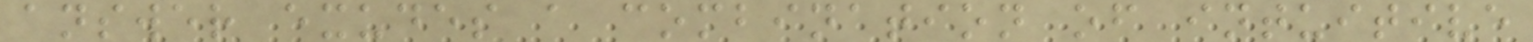answer exudes a combination of intuitive
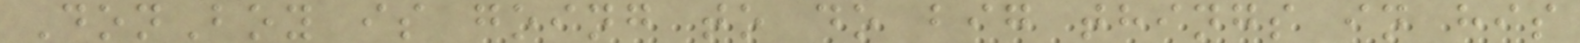DonBoy is going to do big things in his
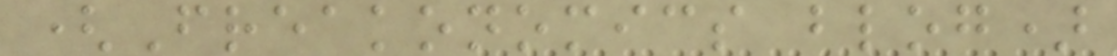(Freakonomics blog)
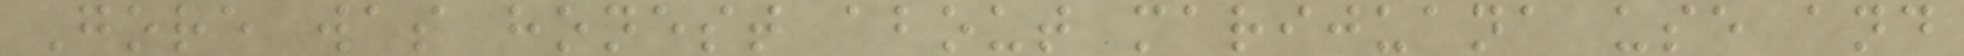Gore was honest about marijuana use and
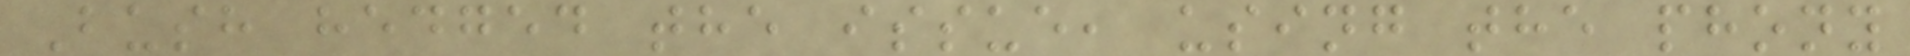Bush hedged the issue, using the phony
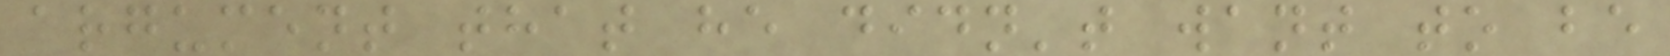argument that he didn't want to be
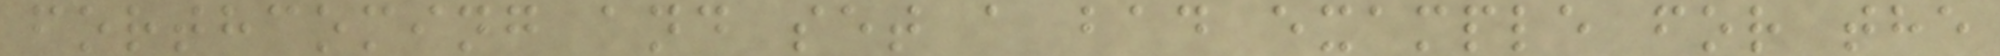forthcoming and set a bad example for the
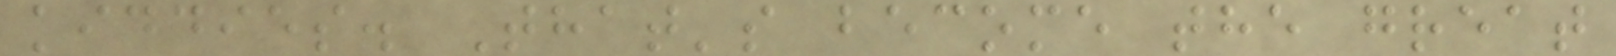kiddies. That's become the great
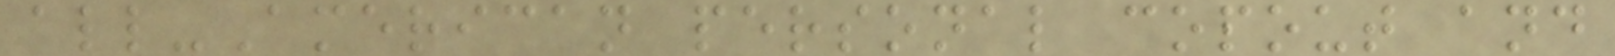all-American personal copout and
